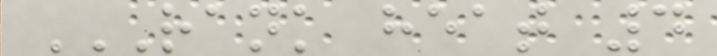RANK HEAT 4
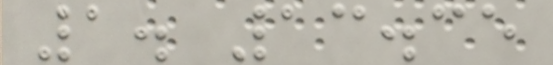1. 13.35
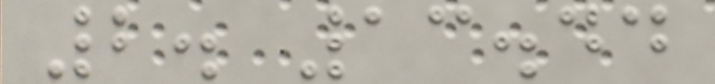2. 13.44
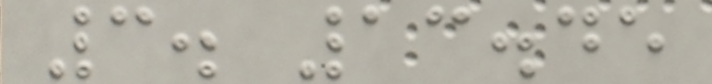3. 13.45
